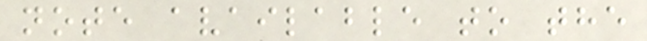note available to the
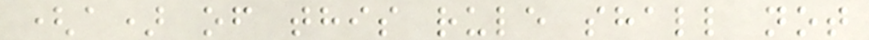(a) of this rule shall not
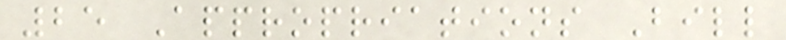25 Appropriations Bill
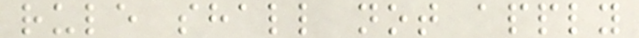rule shall not apply
